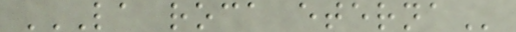LA ROCA ETERNA
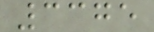3375
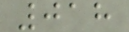018
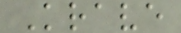Krave
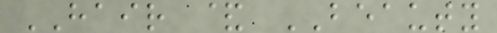HAIR & BEAUTY
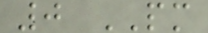0 PM
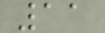11
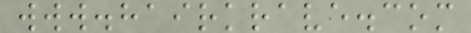www.hairkrave.com
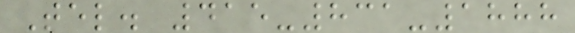Tel. 415-831-1888
